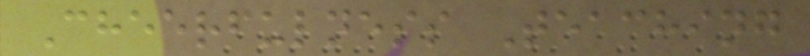Cheerfulness Teaching
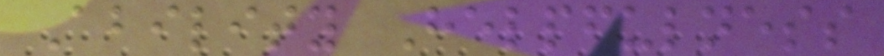Ability Helpfulness
